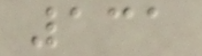131
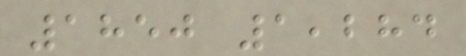1850 1,284
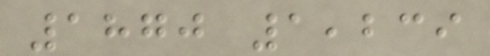1870 1,239
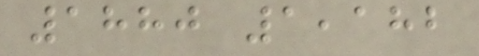1880 1,182
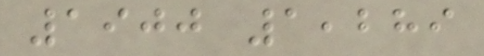1900 1,289
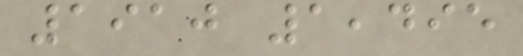1910 1,495
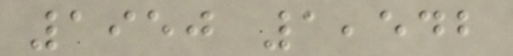1950 1,542
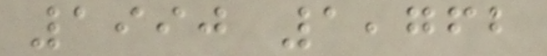1990 1,762
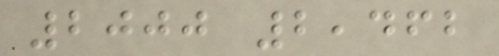2000 2,462
